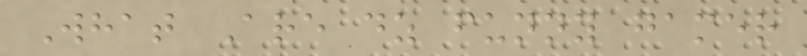What Are dz funny gamer
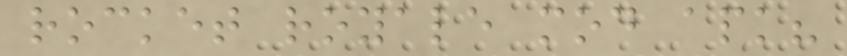rocket royale mod apk?
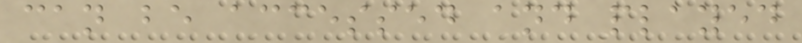can be accessed and played
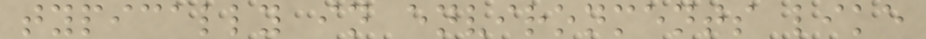typically in environments like
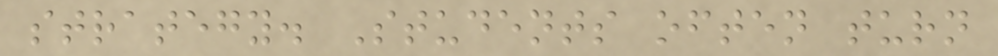strategy. Students often turn
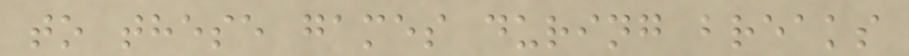to these games during breaks
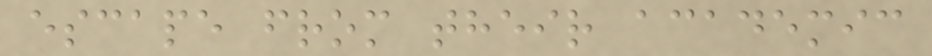escape from their academic
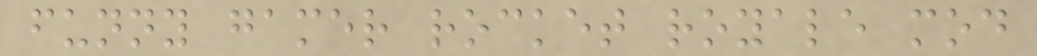funny gamer rocket royale mod
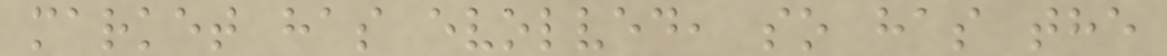market has evolved, so has the
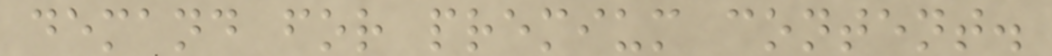demand for premium content.
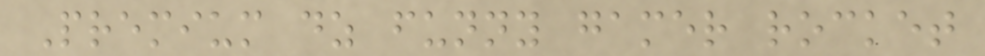Premium dz funny gamer rocket
